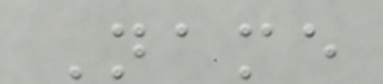Name
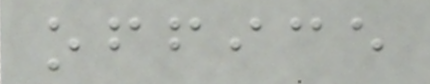office
